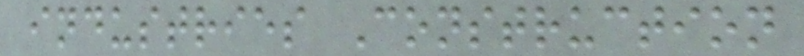industries Construction
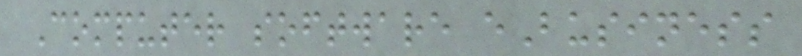Computer software eBusiness
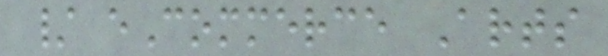/ eCommerce Arts
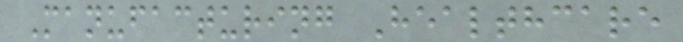Manufacturing Healthcare
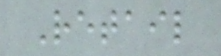Retail
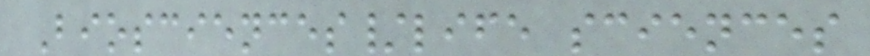Biosciences/life sciences
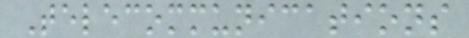Telecommunications
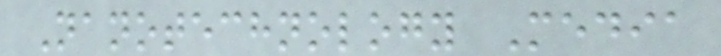Nanotechnology Media
